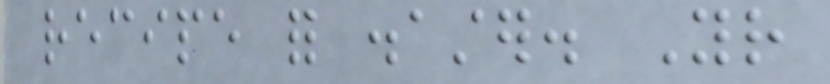recipe for disaster. Your
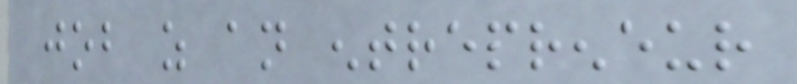job as an entrepreneur
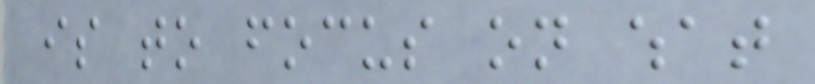is to focus on what
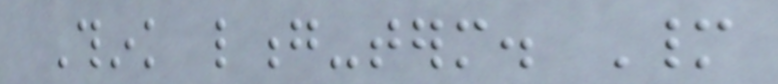Think long-term. Many
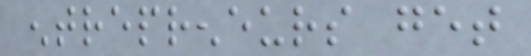entrepreneurs get
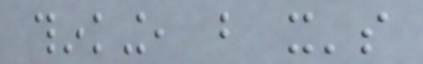thinking, but it's
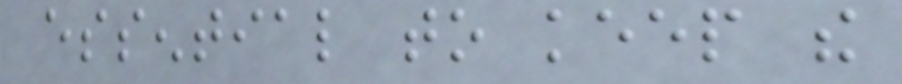essential to keep the
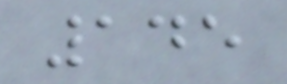145
